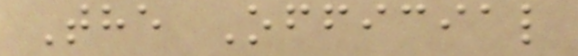The Official
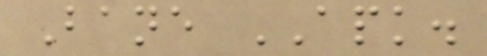Bane APK.
